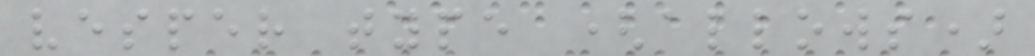vesper type (allows)
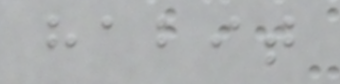habit
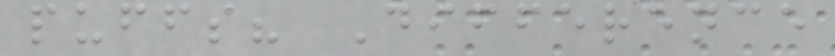puffs? Difference
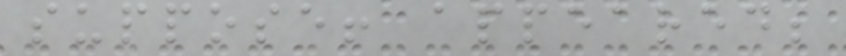suppose! appeared;
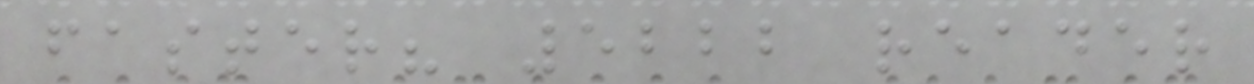faster? 5222 reader
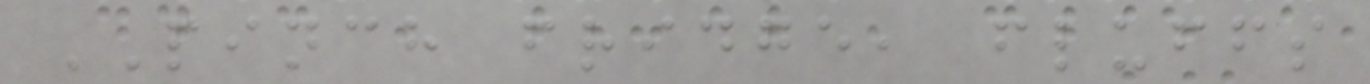PINCH fridge, fluffs
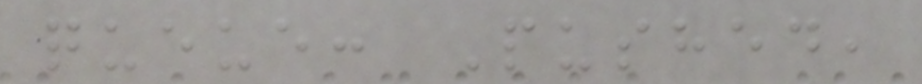queue: Pushed,
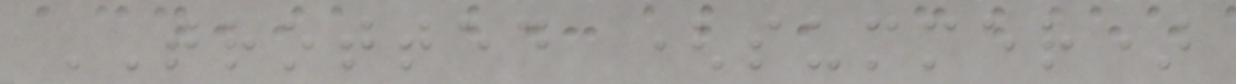TROTTED (summer)
